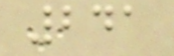241
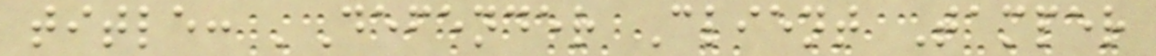title: 'Defender Client Tamper
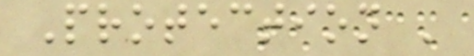Protection '
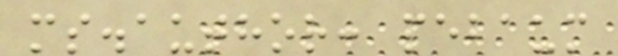ms.author: pebaum
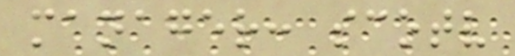manager: scotv
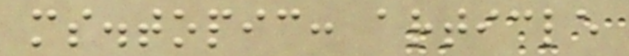ms.topic: article
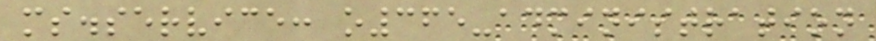ms.service: o365-administration
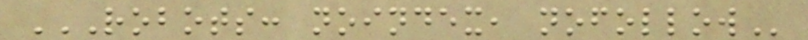ROBOTS: NOINDEX, NOFOLLOW
